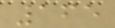165
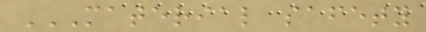MATERIAL SAFETY
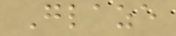Glaze
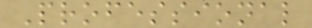Professional
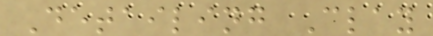Detailing Clay
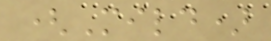(Mild)
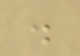.
